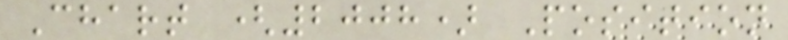Chart (2008) Position
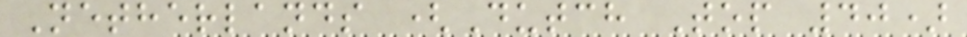Netherlands (Dutch Top 40)
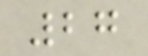27
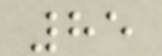85
